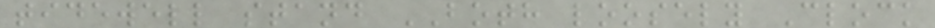tidewell stand BOTH loosely Clock
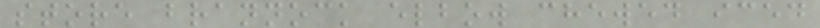store brannock elbow chewed iced
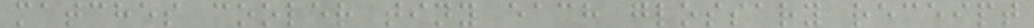matches cooler tiny each glossary receipt
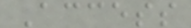Access
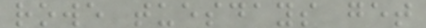rowe tuesdays get
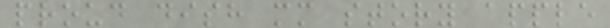proud dish mm story apple
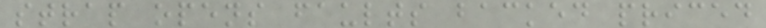strap opens faults backed priced
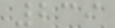239
